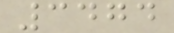3474
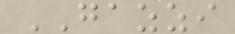GAZZI
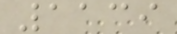1139
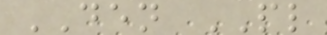DEN PL
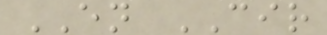EN CIR
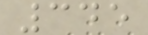345
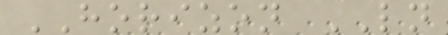HORIZON LN
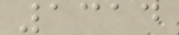1314
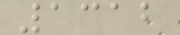1312
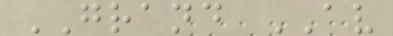GRAND AV
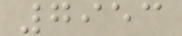7953
